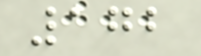172
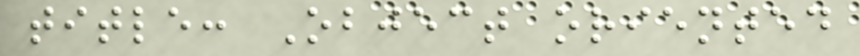title: Object oriented
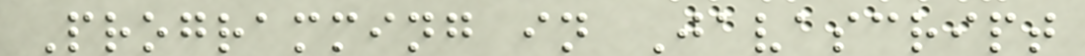Programming in Javascript
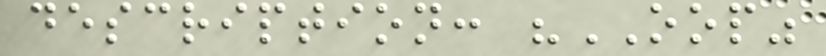description: "OOP"
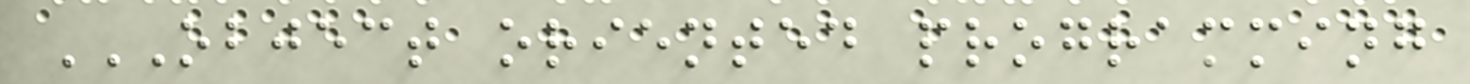OBJECT ORIENTED PROGRAMMING
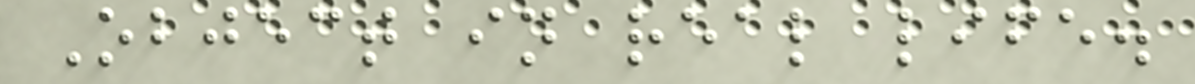Object in real life.
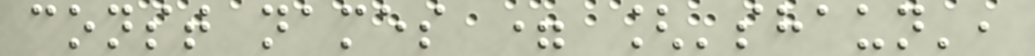const names = ['shaun',
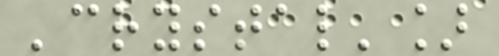'crystal']
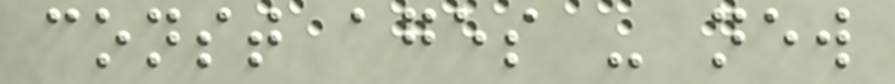const ages - new
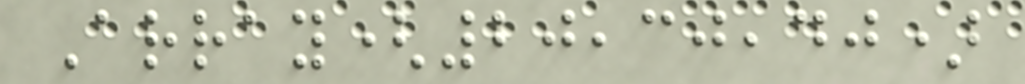Array(20,30,40)
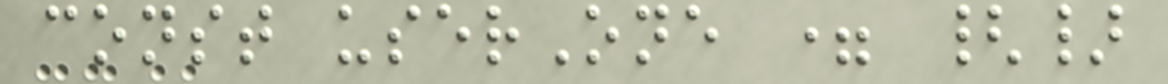const userOne = {}
